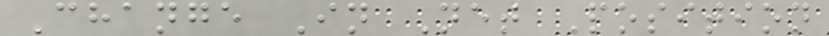Change In Net Position
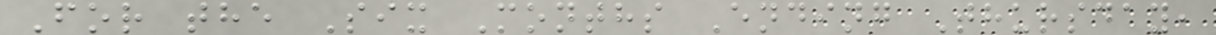For the Six Months Ending Thursday,
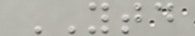YTD
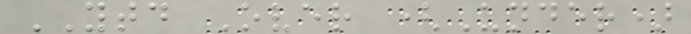YTD Over (Under)
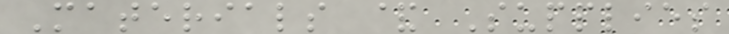Materials & Supplies
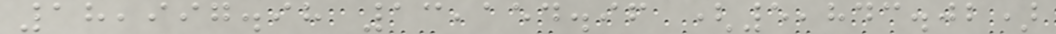18,997.98 13,154.96 (5,843.02)
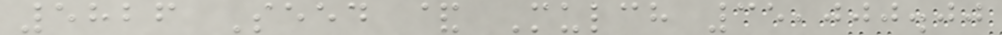5826 Seed & Mulch 35,000.00
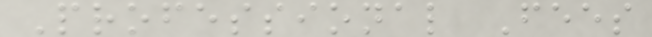Professional Fees
